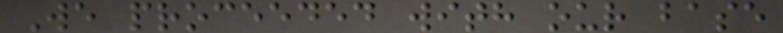We proceeded with our base
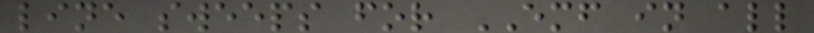line sweeps for EMF in all
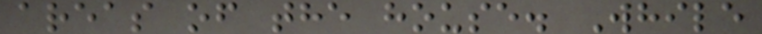areas of the house. While
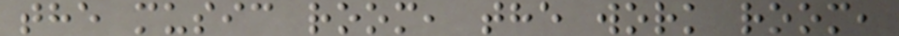the music room, the work room,
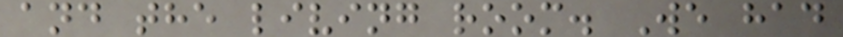and the living room. We had
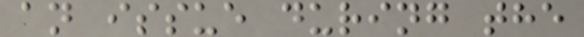an issue during the
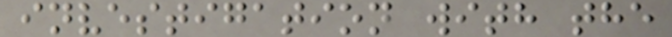investigation with the
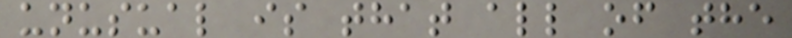unusual is that all of the
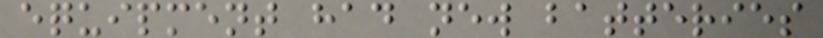equipment had new batteries
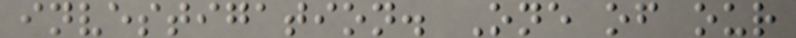investigation. One of our
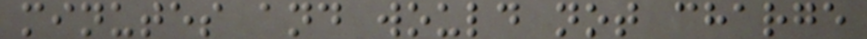minutes and would not charge
